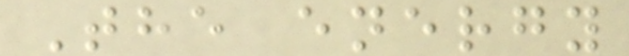The energy
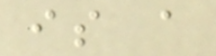is a
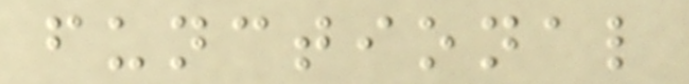functional
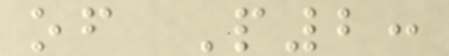of P2:
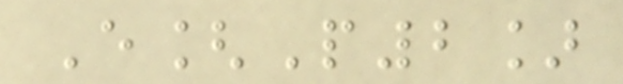E[P2]
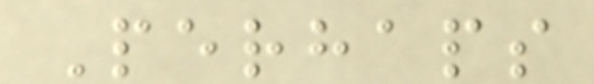Perhaps
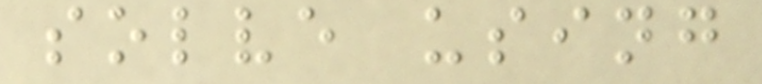solve using
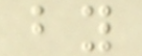by
